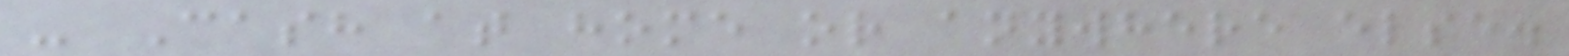- Cash at home or anywhere else.
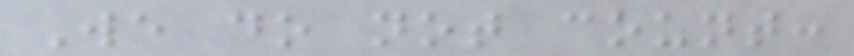We do not count:
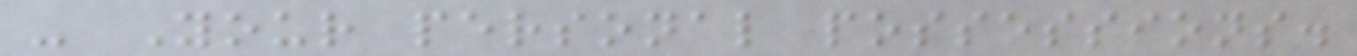- Your personal possessions.
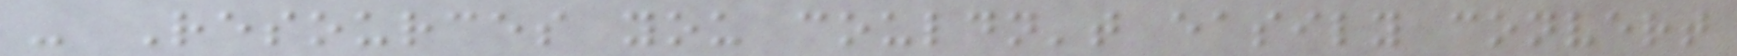- Resources you couldn't easily convert
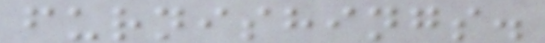furnishings.
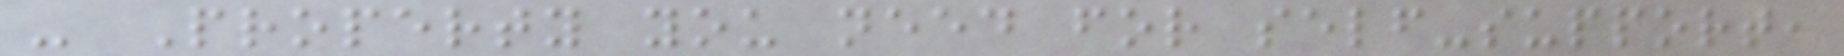- Property you need for self-support,
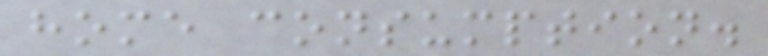home consumption.
